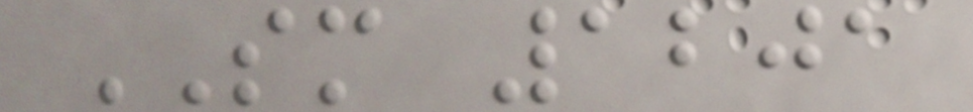SM 1201
